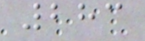283
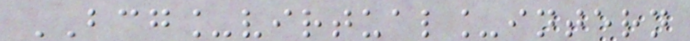BCG_virtual_intern
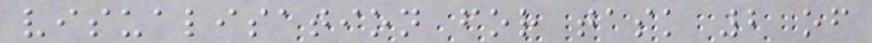visualisation for task 2 of
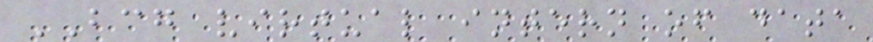BCG virtual intern of data
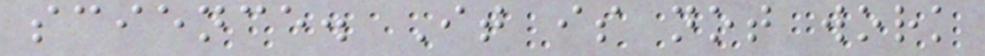science. It is not work
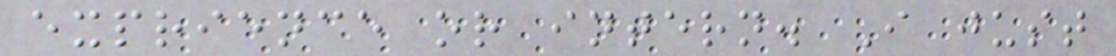exprience or intern. I just
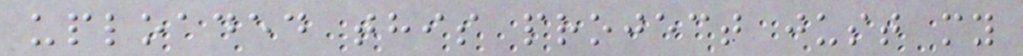uploaded this project just my
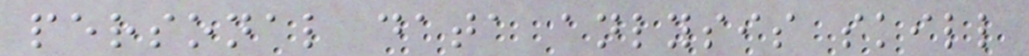personal data anlysis skill
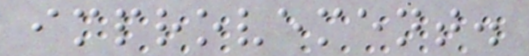improvement.
